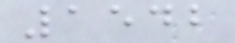1542
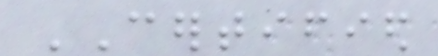CERTIFIED
